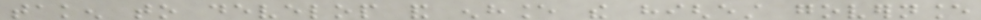taken to develop and enhance the highest governance
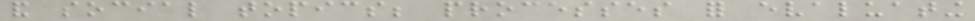and social topics; processes for evaluating
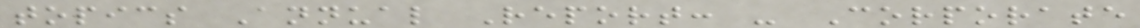topics Annual Report: - Corporate
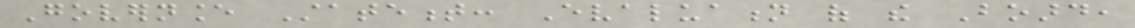Governance Statement: Evaluation of the Board,
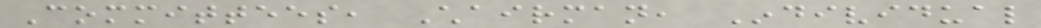Committees, Chairman, Individual
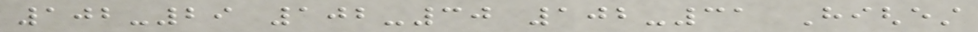102-29 102-30 102-31 Highest
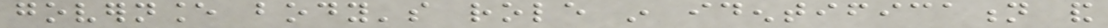governance body's role in identification and
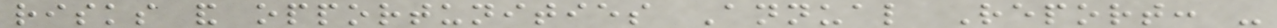risks and opportunities Annual Report: -
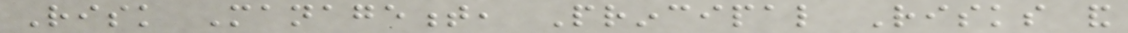Risk Management, Principal Risks and
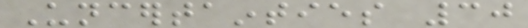Uncertainties 30
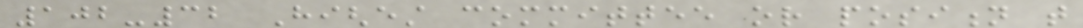102-32 Highest committee or position that
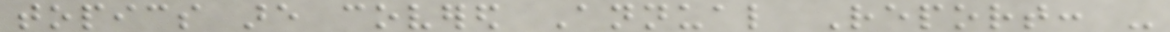topics are covered Annual Report: -
